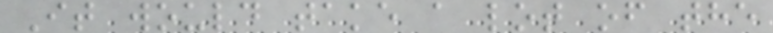It would take a lot of the
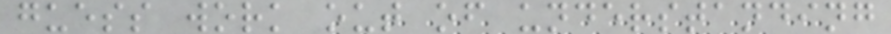guess work out of understanding
